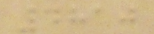4810
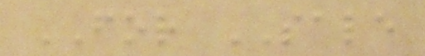FOR SALE
